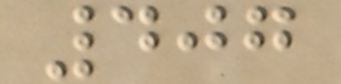407
